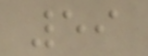59
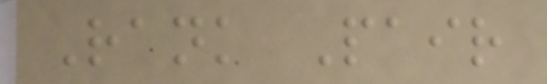Rank Pair
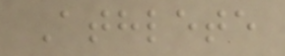Athlete
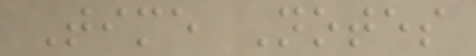Time Notes
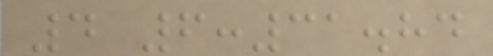4 6:31.84
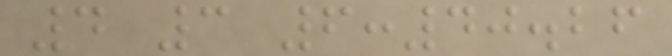4 3 6:40.26
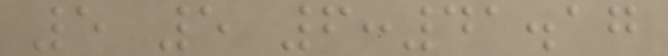5 5 6:41.17
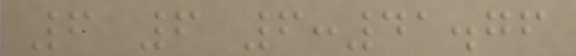6 6 6:41.76
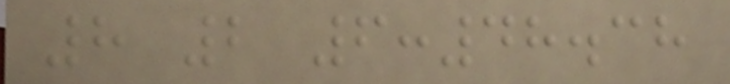8 2 6:48.38
